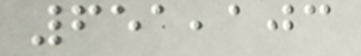651,103
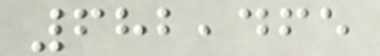682,465
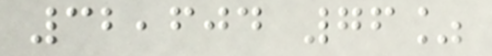32,604 76%
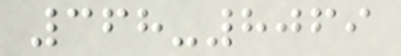368-8069
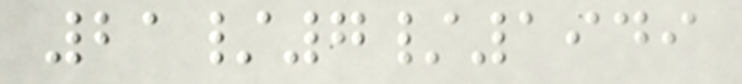21/7/1949
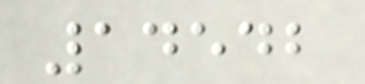14542
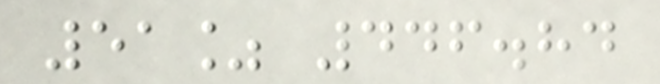51% 446.84
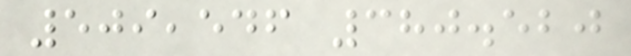509,546 380.520
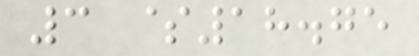3 $18.75
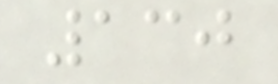130
